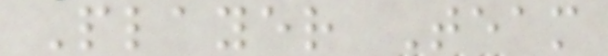Player Team
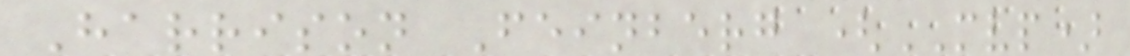Harrison Feinberg (MVP)
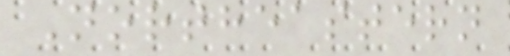Northeastern
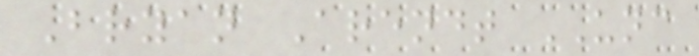Bryan Arendt UNC
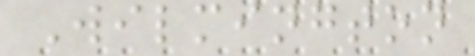Wilmington
